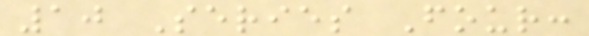10 Series Four:
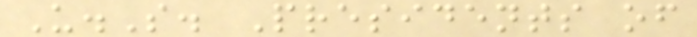U.S. Presidents of
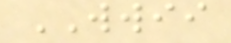WWII
